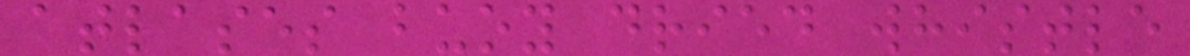atlases buoy dried whistle
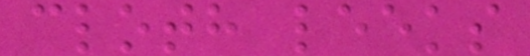cloth leeks
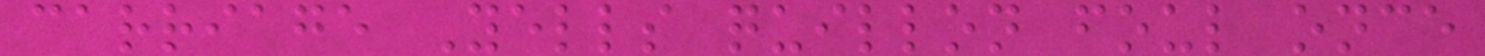carriage Yells quillon foul once
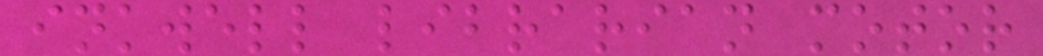inkwell librarian motor
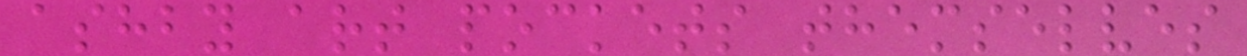ashby art pockets themselves
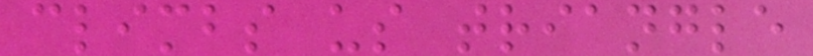climbs us triangle
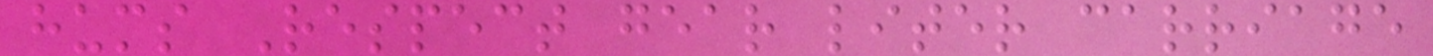hums Respect gear liter carriage
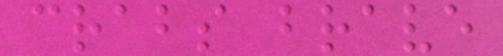crabs brave
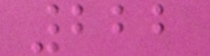222
